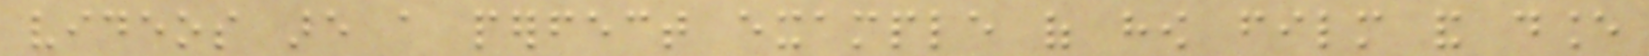videos are a perfect example of how film and dance
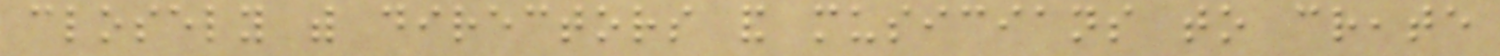closely with directors and musicians to create
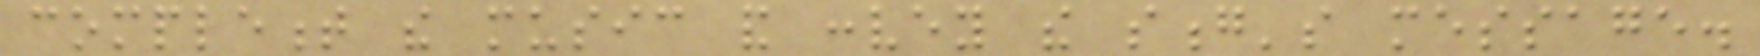complement the music and convey the song's message.
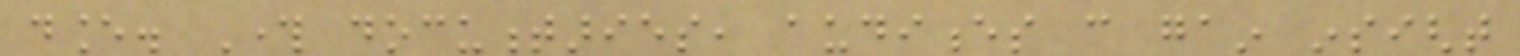dance. Through documentaries, audiences can gain insight
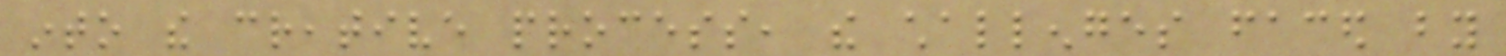into the creative process, the challenges faced by
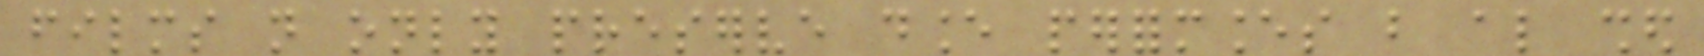films not only preserve dance performances but also shed
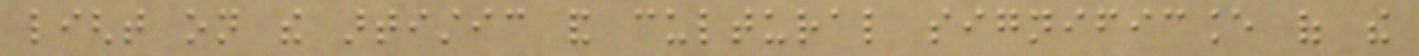light on the artistic and cultural significance of the
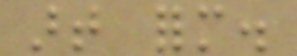art form.
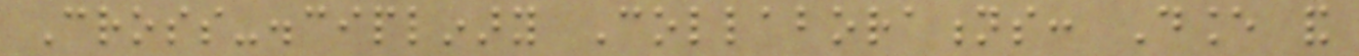Cross-disciplinary Collaborations: Dance and
